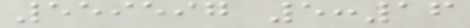559597 5:16
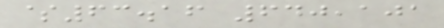$63.16 640,101
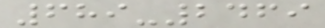689-2469
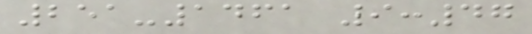251-1461 9:47
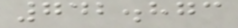742.873
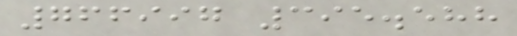766997 395.588
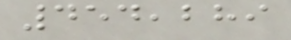454,289
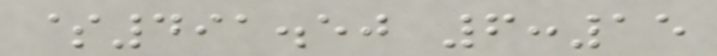$491.50 6:15
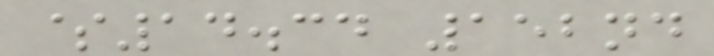$14.34 152nd
